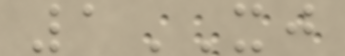1XJ
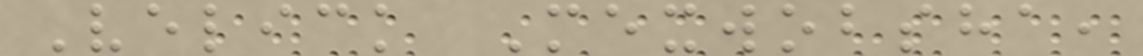Velick Mexwobsha,
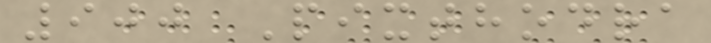900 Pixthodra
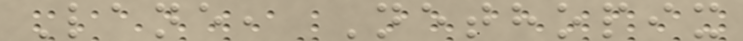Lane, Nethopix
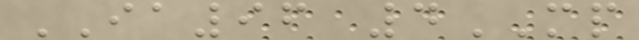IA96 4MP
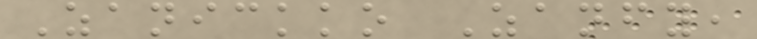Zanickko Zanfy,
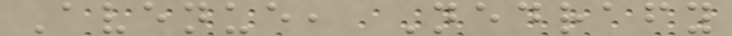Avenue, Nedrafy
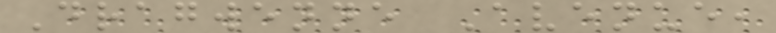Dragwenne Avenue,
